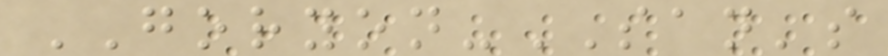GORYON-SAN's
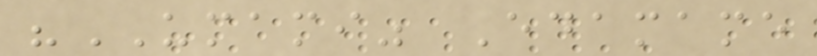"UMAMI" Edamame
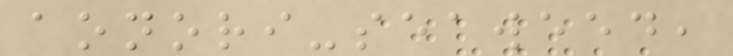aonori-seaweed,
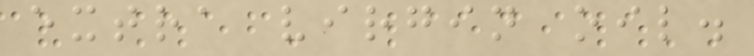extra virgin oil.
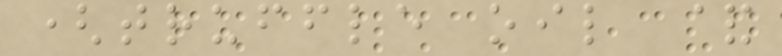(truffle oil &
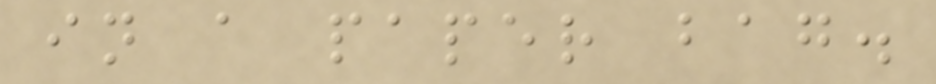in a paper bag.
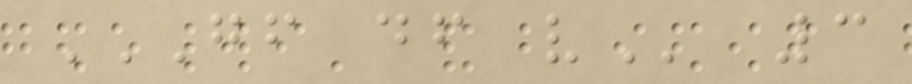GF DF V 3
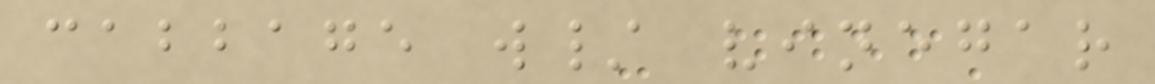cabbage w/ vinegar
